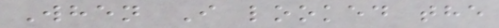When I looked the
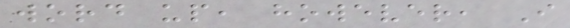word up, however, I
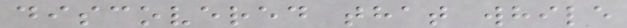discovered that while
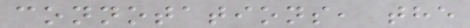connotations, the
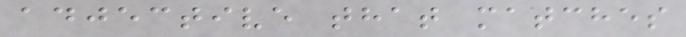adjective that matches
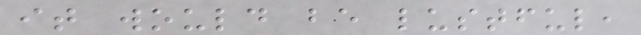it would be lustful,
